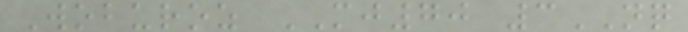Woburoz MJ70 3NQ
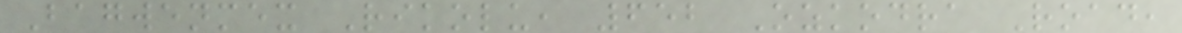Bagwenmex Rikolu, 652 Ozkodra Road,
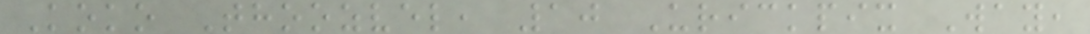Koko Thoozvel, 10 Urickpix Way,
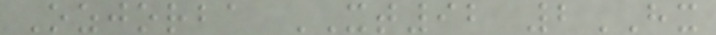Ozjorba XT92 2HX
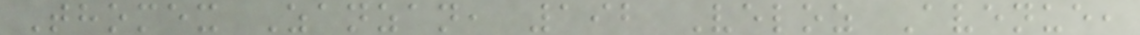Thomex Zanzan, 192 Veloz Avenue,
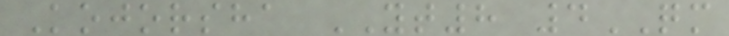Kojorsha YT8 4QM
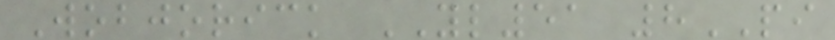Wobjorick YL51 8PI
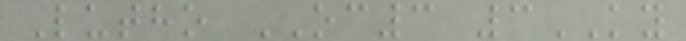Lutho OC3 3KY
